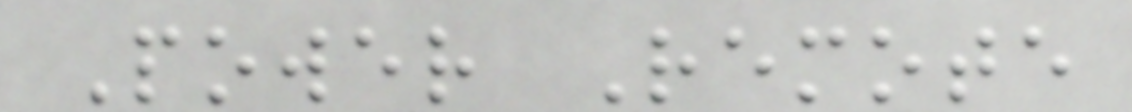Power Remote
